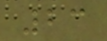23
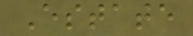Estate
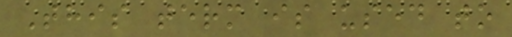This term is used to
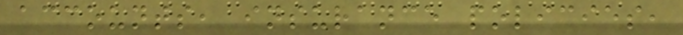accounts, insurance policies,
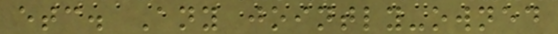etc. Any jointly-owned
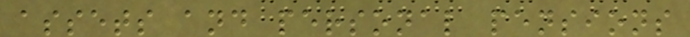assets and personal pensions
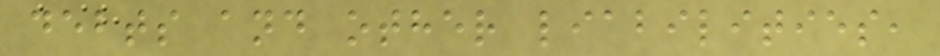debts and other liabilities,
